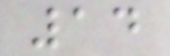14
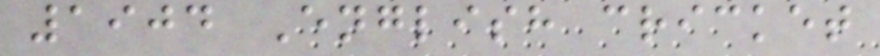1904 English cricket
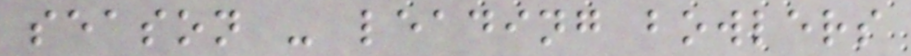season - leading bowlers
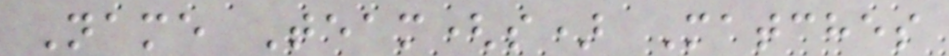Name Team(s) Matches
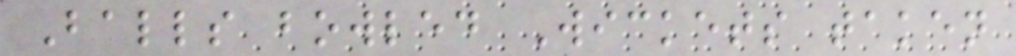Balls bowled Wickets taken
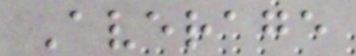Average
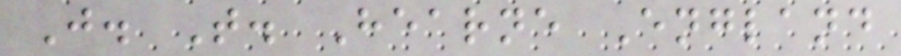J. T. Hearne England
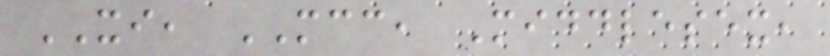XI, MCC, Middlesex,
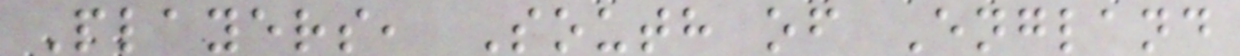Players, South of England
